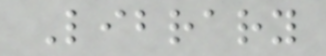Library
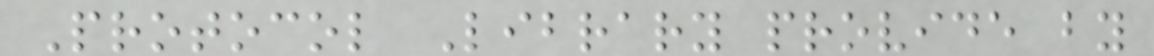Protocol Library provide by
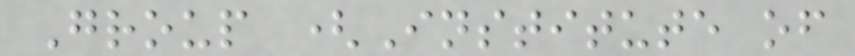Group (Institute of
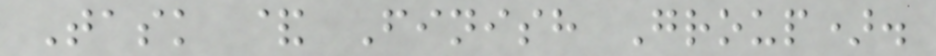Task & Finish Group).
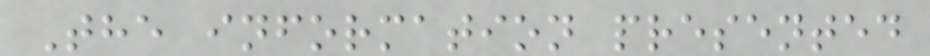The information presented
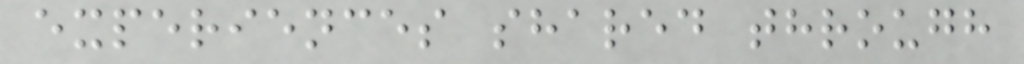experiences shared through
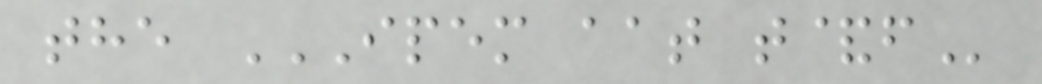the IPEM AAT T&F
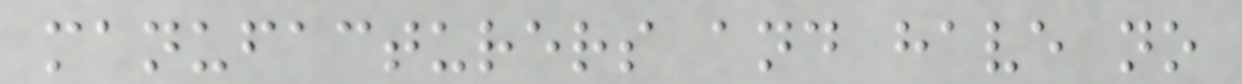manufacturers and have no
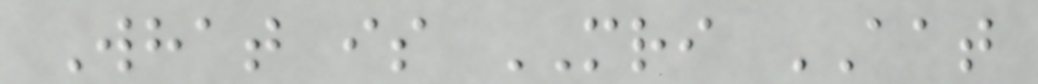What is MRI AAT
